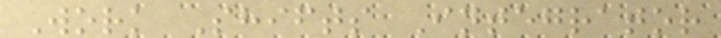Work Shifts Integrator
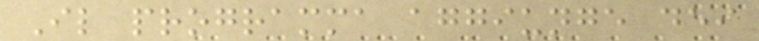Il programma aggiunge dei
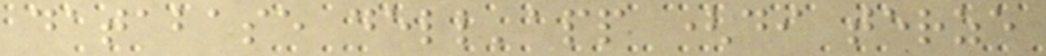database dell'app (di terze
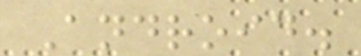Android.
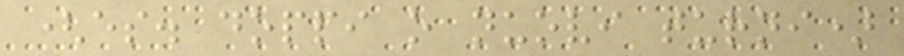(es. doppi o nuovi turni)
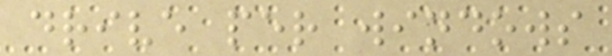drive per windows
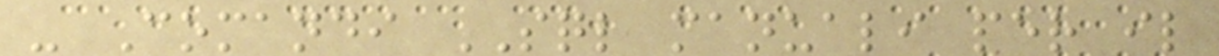- Comandi SQL manuali per il
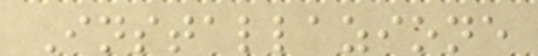Installazione
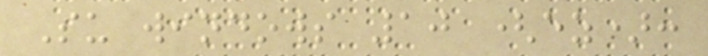Su windows 10 (ez):
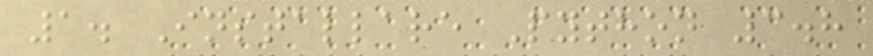1. Installare Python 3.8
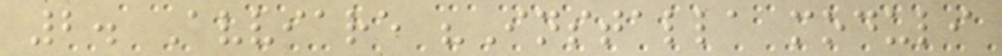2. Avviare "Installa moduli
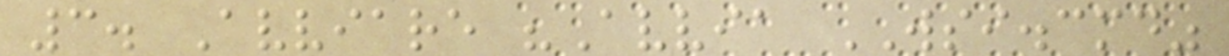3. Avviare "Avvia WSI.cmd"
